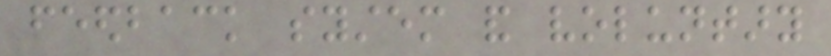feedback system and voluntary
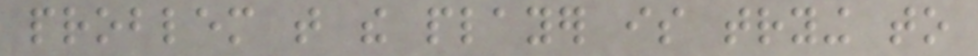problem that the player is trying to
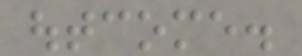outcome.
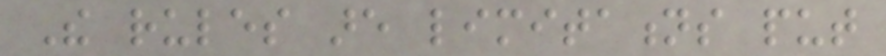The rules are limitations put
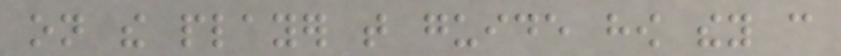on the player that guide how they can
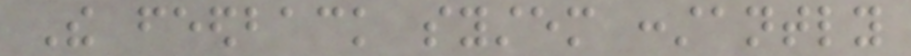The feedback system constantly
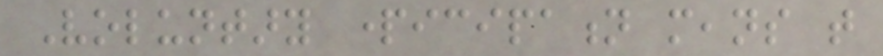Voluntary participation means that
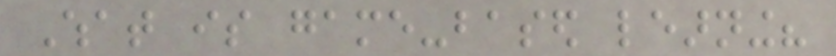What is game-based learning?
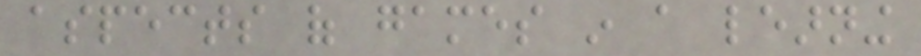aspects of games in a learning
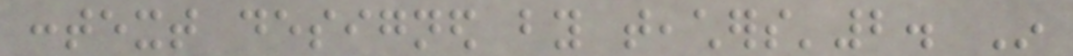context designed by teachers'2. In
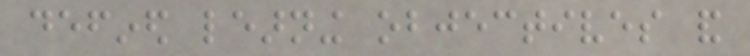defined learning objectives and
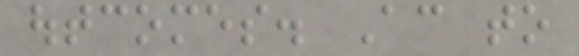outcomes. According to
